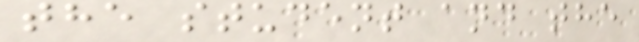the student and the
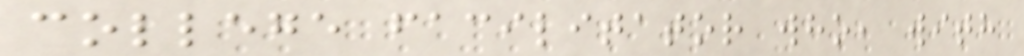college facilitator who, with
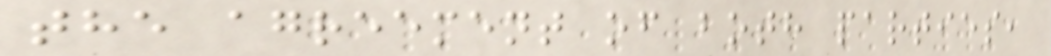the agreement of both parties,
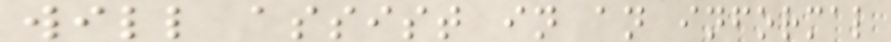will assist in an informal
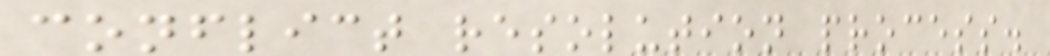conflict resolution process.
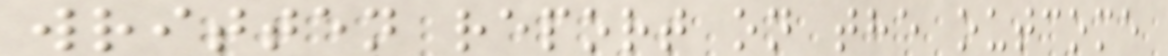written report on the outcome
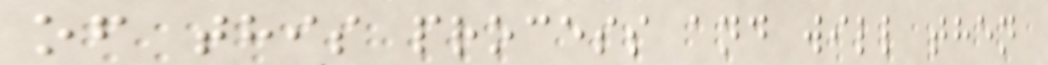of this process and will then
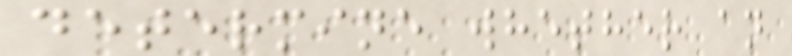determine whether an
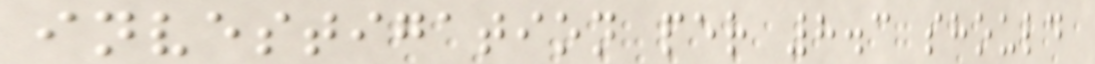investigation per 8.3 should
